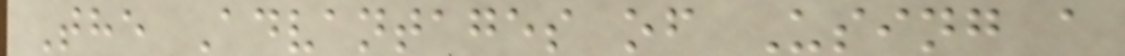The Advantages of Using a
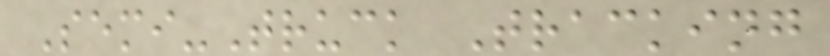Semi-Truck Tracking
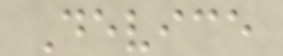Device
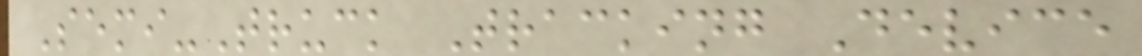Semi-Truck Tracking Device
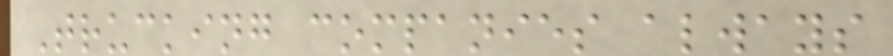Trucking companies always
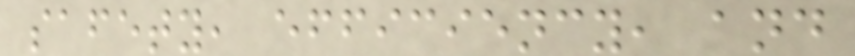safety, efficiency, and
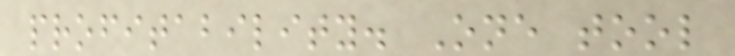profitability. One tool
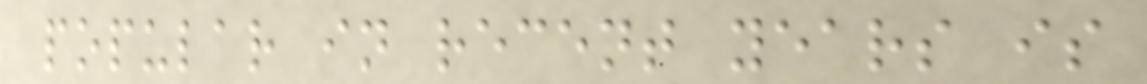popular in recent years is
